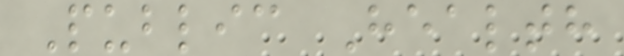Public Health
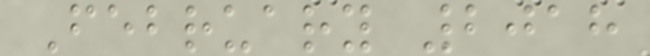February 2018
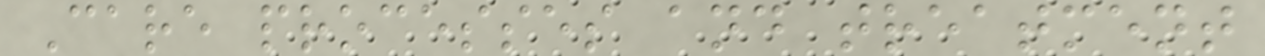Care processes and treatment
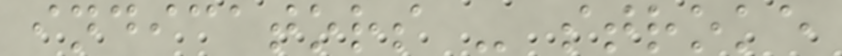indicators - stroke
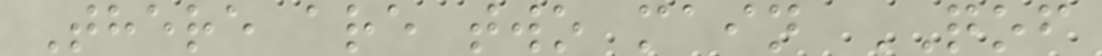There are two main QOF
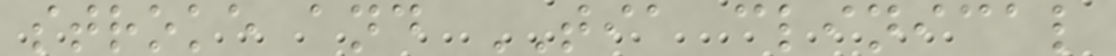stroke and TIA clinical
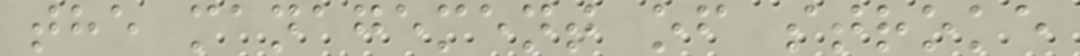the management of stroke
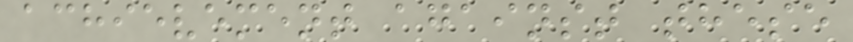achievement against these
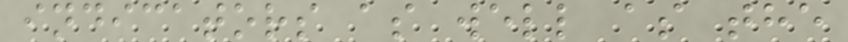indicators as well as the
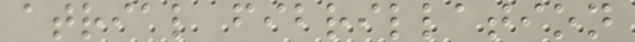atrial fibrillation
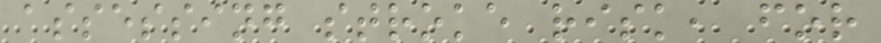assessing stroke risk, for
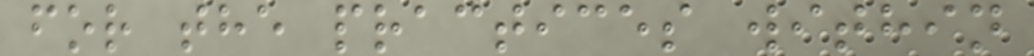for the practices within
